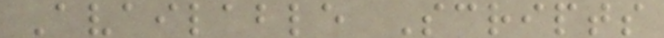Available Scripts
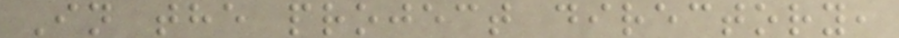In the project directory,
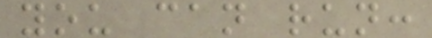you can run:
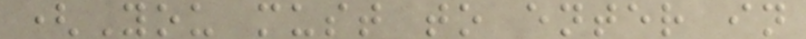(You must to enter in
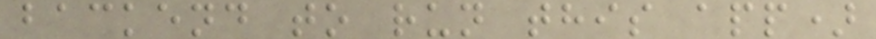backend to run this app)
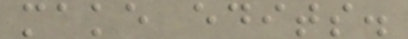make edits.
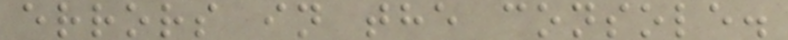errors in the console.
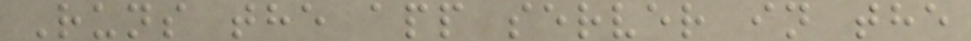Runs the app server in the
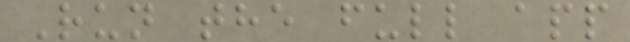Run the full app
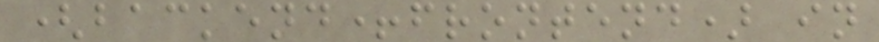(backend+frontend) in
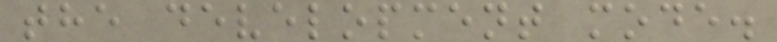the development mode.
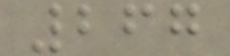267
